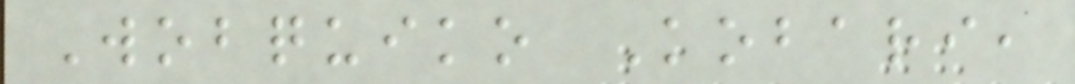Wobquiko Kobari,
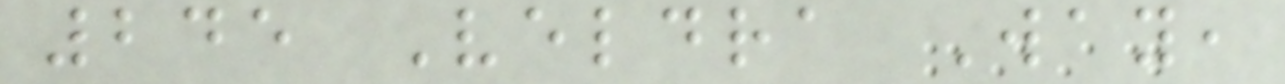245 Veldra Way,
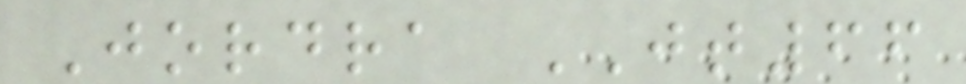Jordra JT66
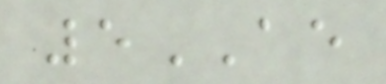5AE
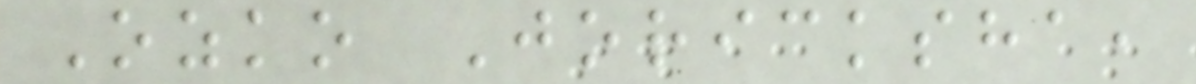Ozko Joricksha,
